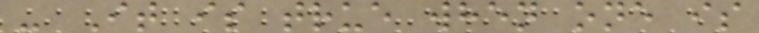- It is true when one is
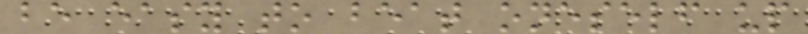be easy to beat oneself up
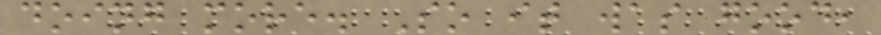doing more. So it was good,
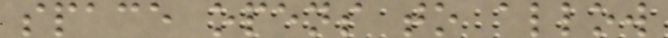space opens to allow
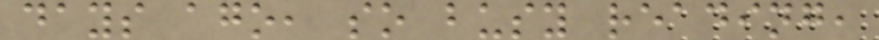days ago, so busy reading,
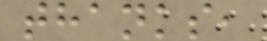thanks,
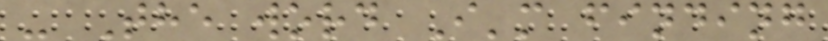- The word I'm finding
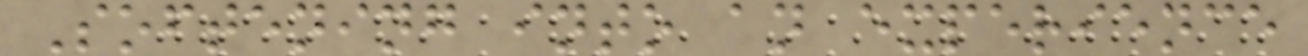Softening into an experience
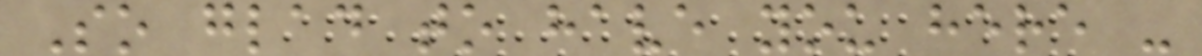So glad to have you here -
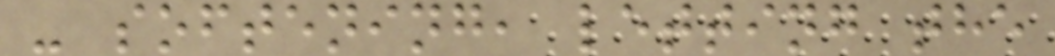- softening, letting the
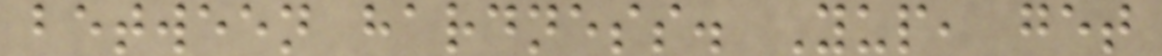between hardness. Yup, get
